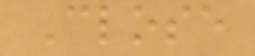Close
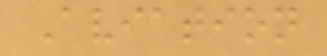Aviation
